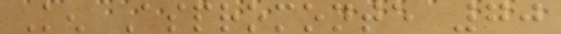Ken Aspromonte 70
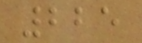225
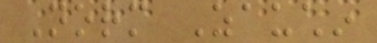Norm Zauchin
